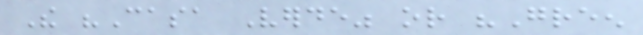The "Casa Verde" or "Green
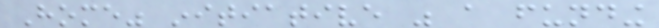Home" initiative was a funding
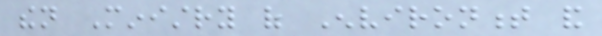then Ministry of Environment and
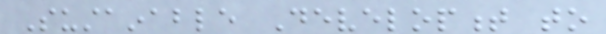Sustainable Development to
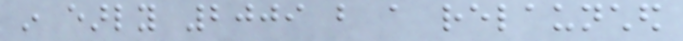in early 2009 but a relaunched
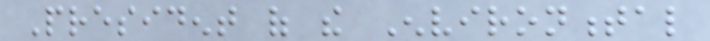President of the Environmental
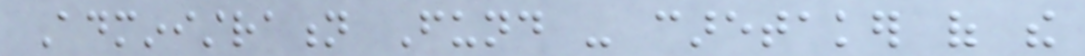Administration Fund - caretaker of the
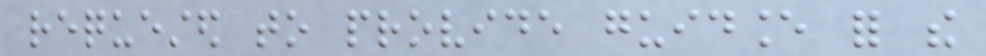requested to provide guidance for the
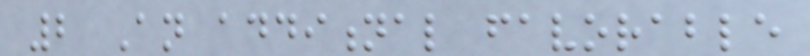2 An additional favorable
